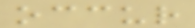occur
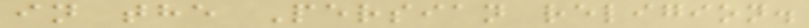in the Persian religion.
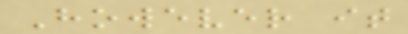However it
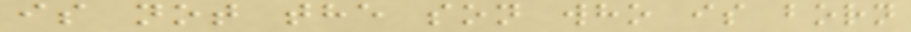is not the son who is born
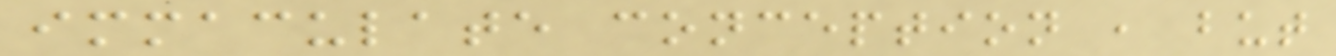immaculate conception , but
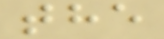the
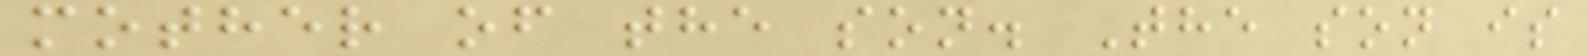mother of the son. The son is
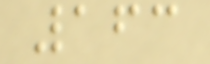163
